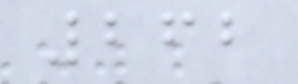262
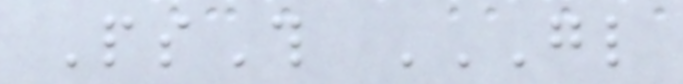PsTh GL
